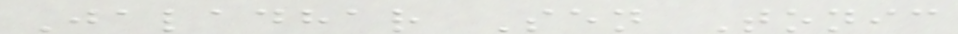Jaladhar Sen Tonic
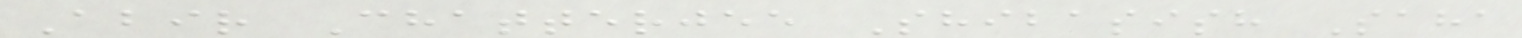Abir Chatterjee Shibasish Saha
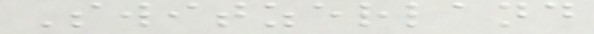Switzerland
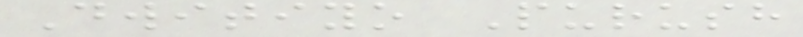Dwitiyo Purush
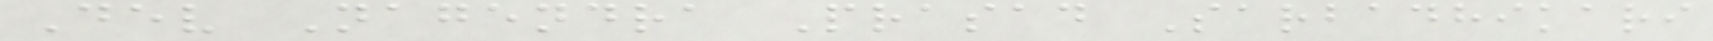Dev Nagendra Prasad Sarbadhikari
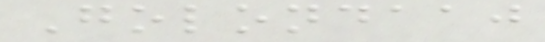Golondaaj
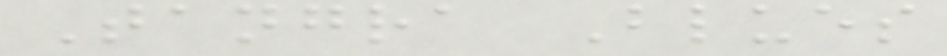Tangra Blues
